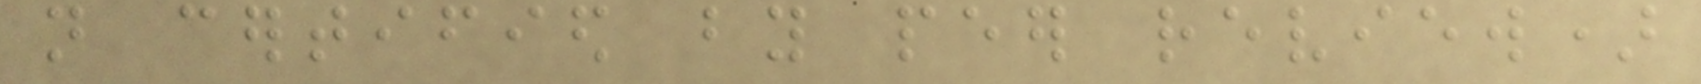not certified by peer review)
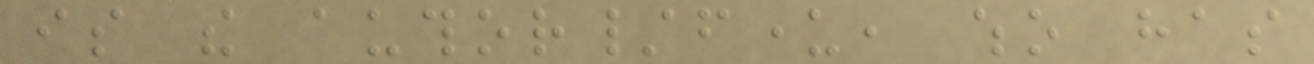is the author/funder, who has
